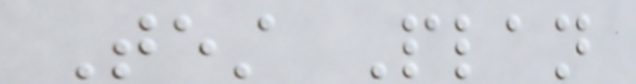Test Plan
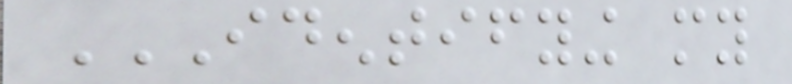IDENTIFYING MY
